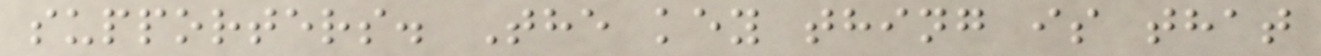supporters. The key thing is that
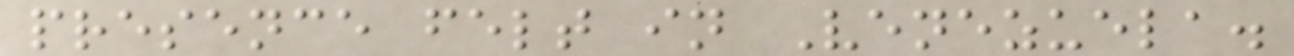presence felt in Venezuela.
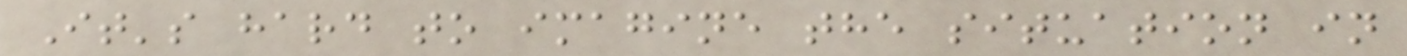It's hard to imagine the situation in
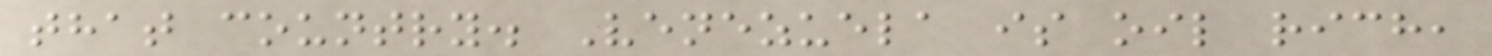that country. Venezuela is oil rich,
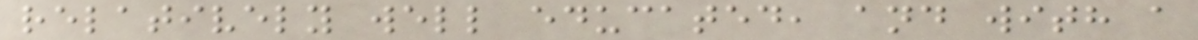relatively well educated, and with a
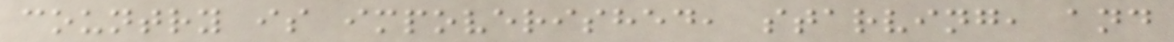country is impoverished, starving, and
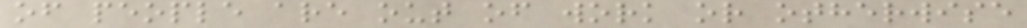of people are out of work or otherwise
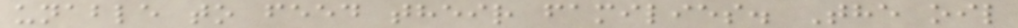unable to feed their families. The oil
